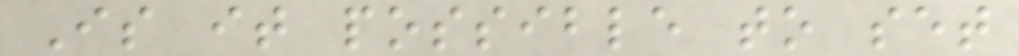Is it possible to set
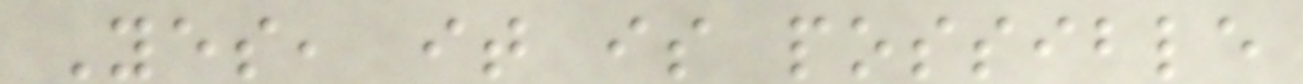Yes, it is possible
